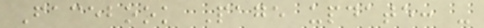Facebook Page update: -
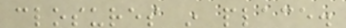closures in place.
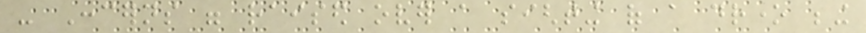- Concerns were raised over a sighting of a drone being
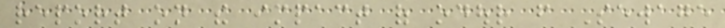report on the impact of odour from Sewage
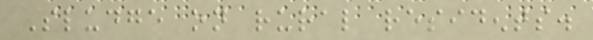Sludge on rural residents.
